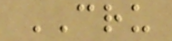CRU
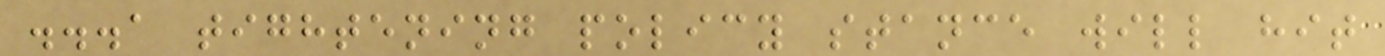...a tightening policy stance will hit
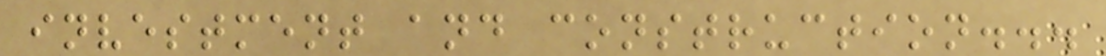investment and construction...
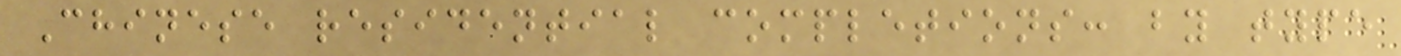Chinese residential completions: by type
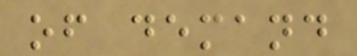of demand
